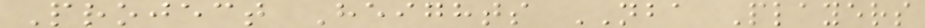Project Heights NBA Players
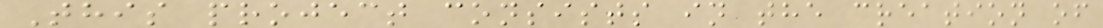This project consists in the creation of
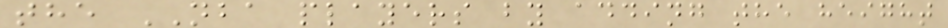the NBA players by adding the height
